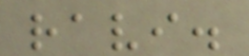ravi.
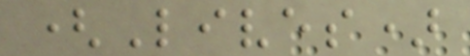(Lives)
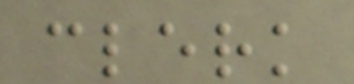clerk
